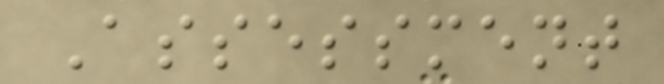Assessment
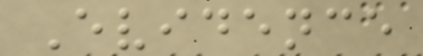Evidence
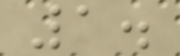1.
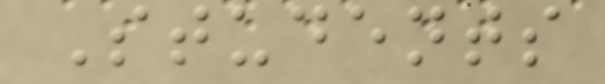Students
